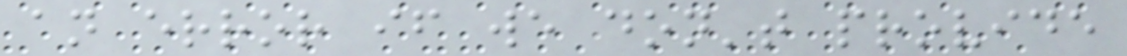an error if we don't provide
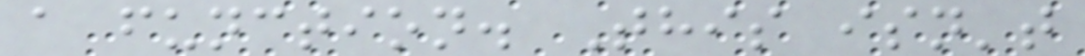a function. This isn't
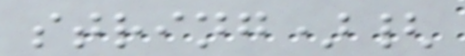string){
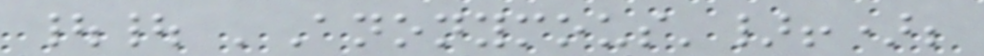|| 'Anonymous'}!);
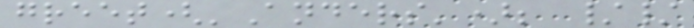greet('Anders'); //
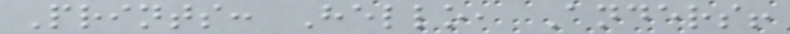Prints: Hello, Anders!
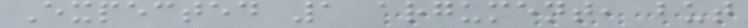Expected 1 argument, but
